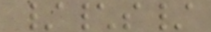/\s/
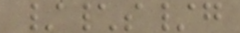/\s/g
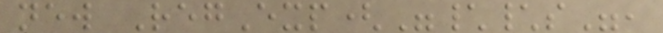new RegExp("\\s",
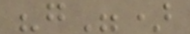"g")
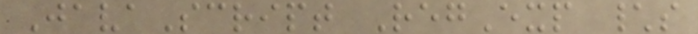JavaScript RegExp \s
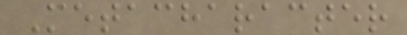Metacharacter
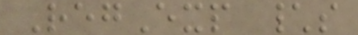RegExp \s
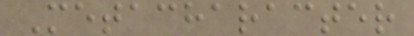Metacharacter
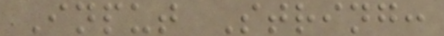Input String:
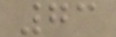73
